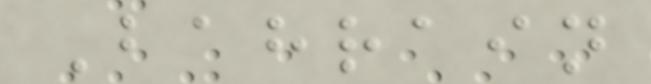Bahrain
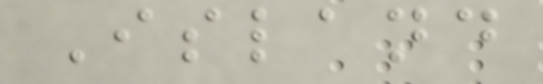Island
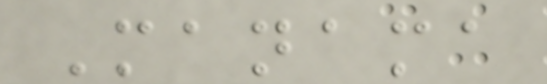Manama
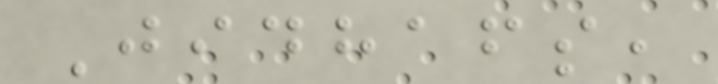Jidhafs,
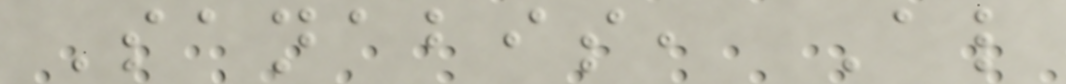Sanabis, Al
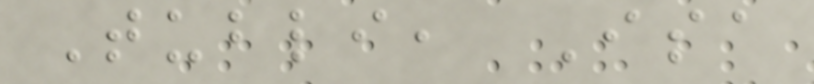Tubli, Isa
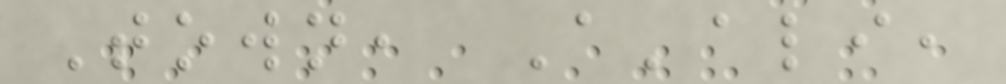Town, A'ali,
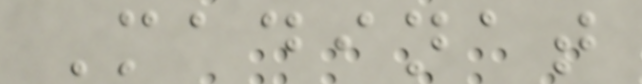Madinat
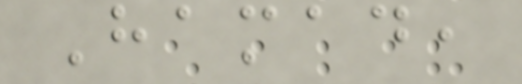Hamad,
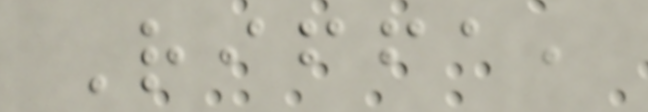Riffa,
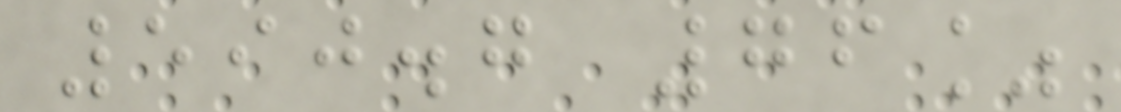590.7 76%
